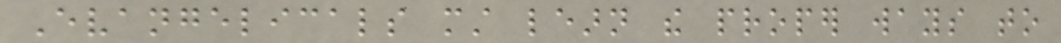Evangelicals must learn the proper ways to
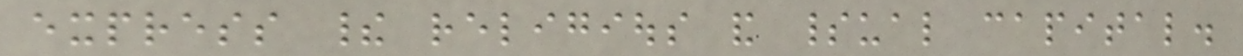express their religious and spiritual capital.
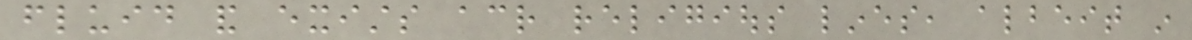fluid and exists across religious lines, albeit in
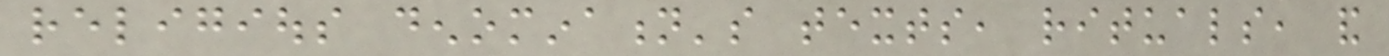religious denomination's texts, rituals, and
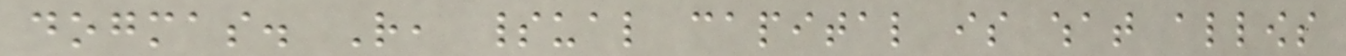dogmas. Rather, spiritual capital is what allows
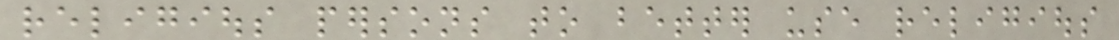religious persons to better use religious
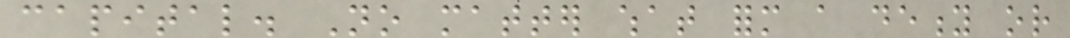capital. No matter what form a deity or
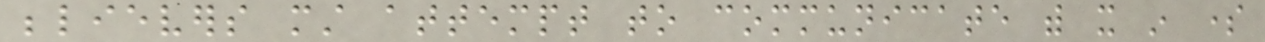believers must attempt to communicate with it in some
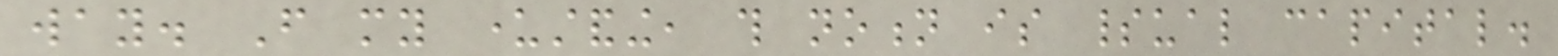way. From my understanding, this notion is spiritual capital.
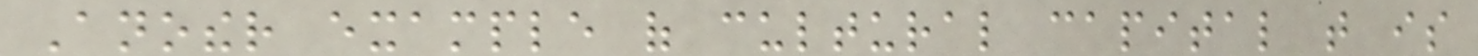Another example of cultural capital that is
